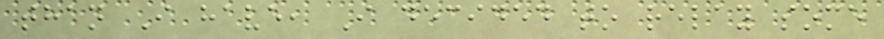than I have, I decided to relay some
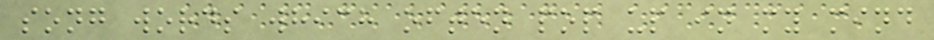song words which often pop up in my mind
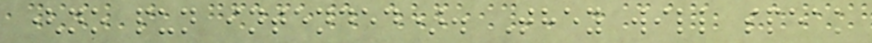(no pun intended). They will speak
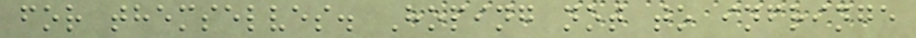for themselves. Hoping not to infringe
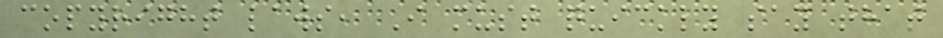copyright laws, I must quickly say that
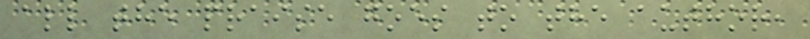all the praise goes to the author,
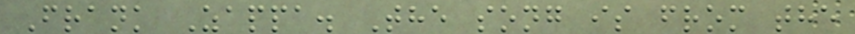Frank Zappa. The song is from the
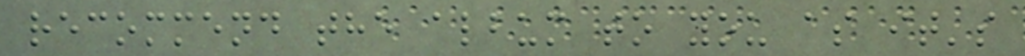recommend the album to you as it's
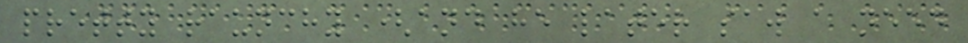pretty raunchy (and he later saw a need
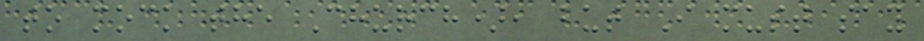to mock the Church), but I must say
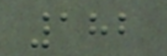182
